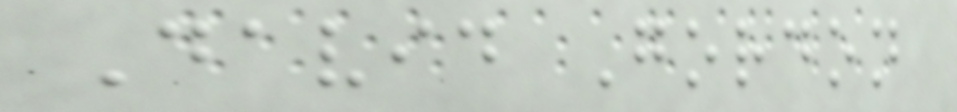David Gordon
